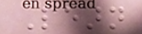Learn
